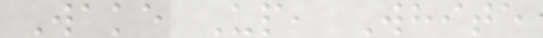Wake Up, White
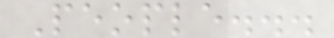People...
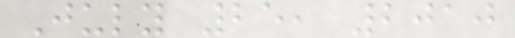July 25, 2010
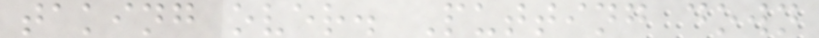taking over. Putting down
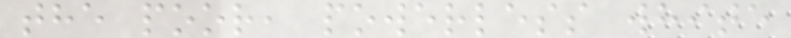the poor, powerless white
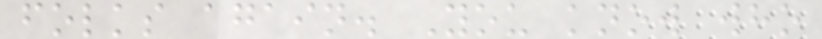folks again. You know who
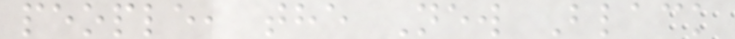people, the New Black
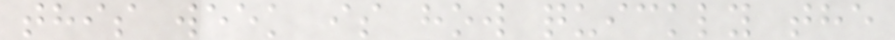this week is how quickly the
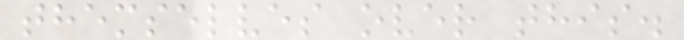themselves over this.
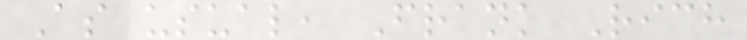As usual, Frank Rich
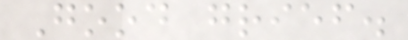Good grief.
